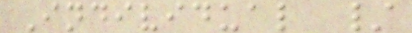Individual /
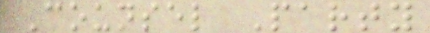Counsel Party
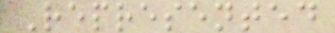Represented
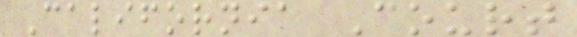California Court
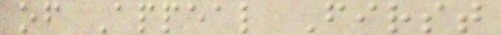of Appeal First
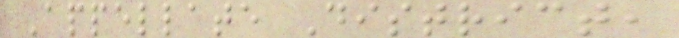Appellate District,
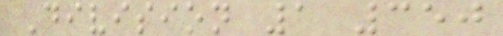Division 1 350
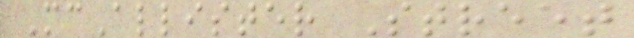McAllister Street
